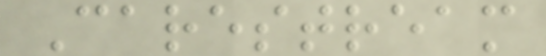Carestream
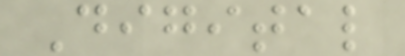Digital
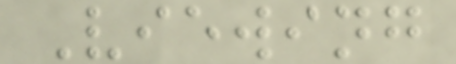Viewing
